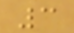3
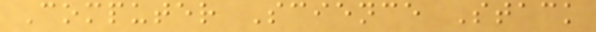Computer Science Stack
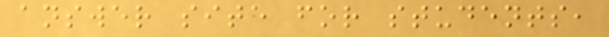answer site for students,
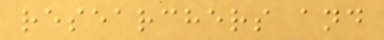researchers and
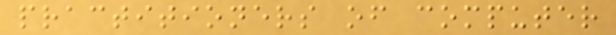practitioners of computer
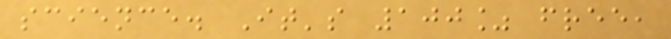science. It's 100% free,
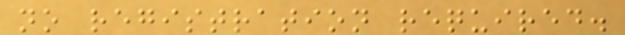no registration required.
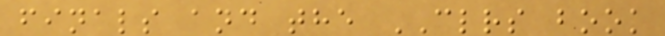finals and the CLRS book
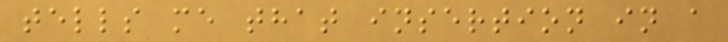tells me that insertion in a
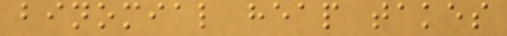binomial heap takes
